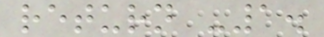return -1.
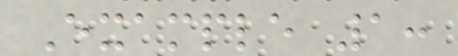Example 1:
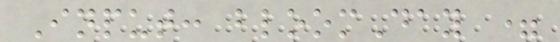Input: bloomDay =
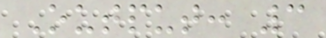Output: 3
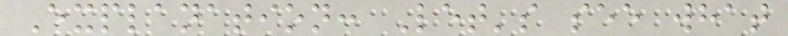Explanation: Let's see what
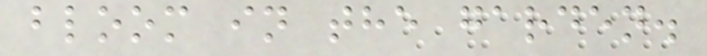bloom in the garden.
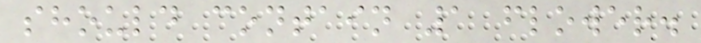should contain 1 flower.
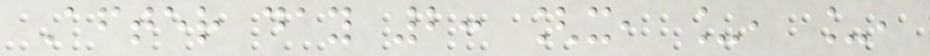After day 2: [x, _, _,
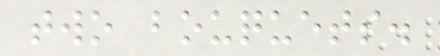two bouquets.
